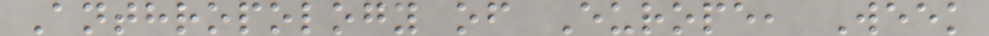Anthropology of Europe, Week
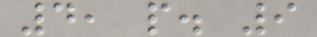4, p. 9
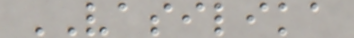VASILIKA
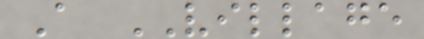A VILLAGE
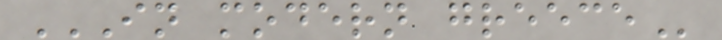IN MODERN GREECE
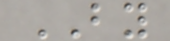BY
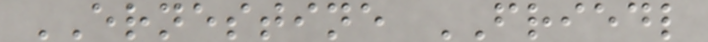ERNESTINE FRIEDL
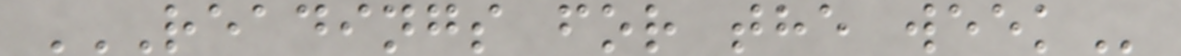READINGS FOR THE WEEK
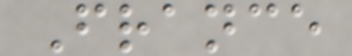France
